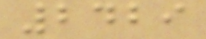2429
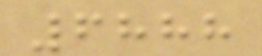6888
